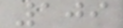109
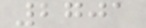2701
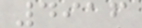4916
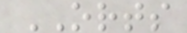ORTS
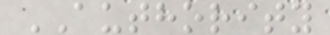AUTHORITY
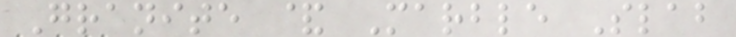Granite & Marble Slab
